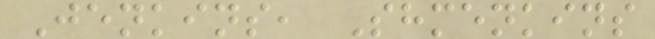Jenkins, Shmenkins
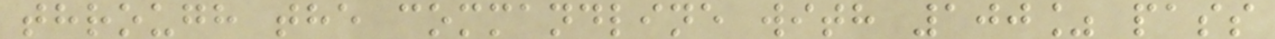through the commandline with 100% pass
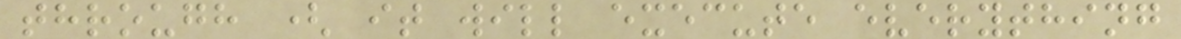through ( it will execute everything
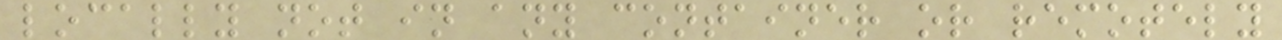locally not in any container or remotely
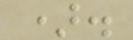).
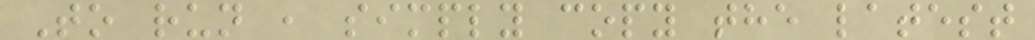To run , simply copy the latest
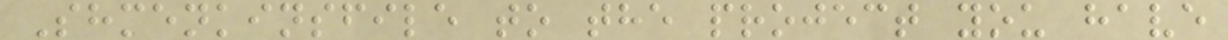Shmenkinsfile to the project you have
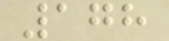178
